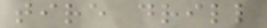tire drill
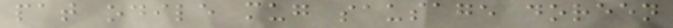pat odile mug sausage doreen
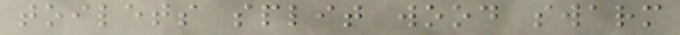toilets split wood swarm
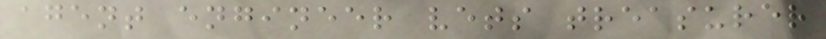agent engineer vets treasurer
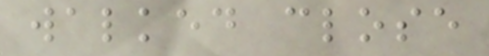walked close
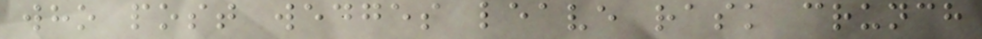who post wedges leave rask crunch
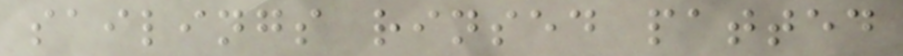sailings rinsed patted
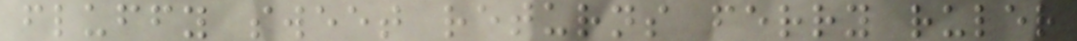fluffy sweet returns ferry ruler
